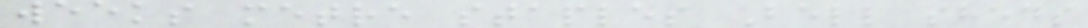weeks metre staples Bell sheds
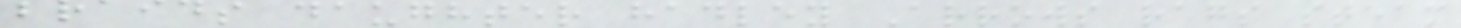braids daughter hadley Arrows rags steam
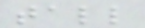tall
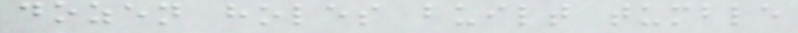dozen holes built tumble
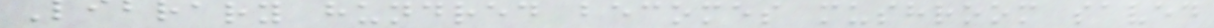Library hundred becomes mushroom saved
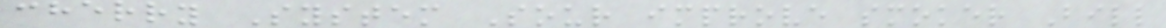cherry System Sour improve smoker Bill
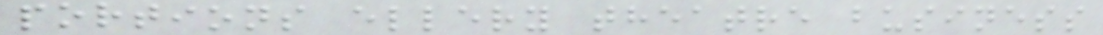portions ellery theatre business
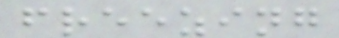freezing
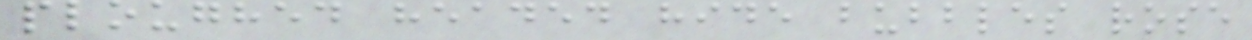ploughed headed hide bubbles rose
